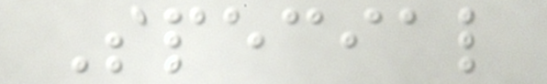Special
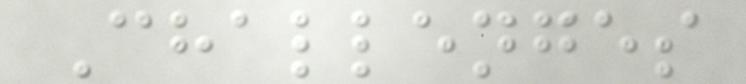Challenges
